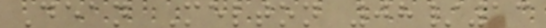Dean Melton 08/13
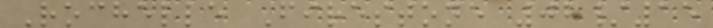Rochelle Firestone 08/15
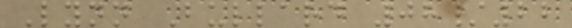Lynn Bullard 08/22
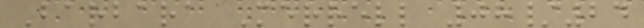Barbara Merrell 08/24
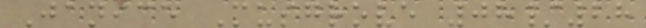Janice Musgrove 08/28
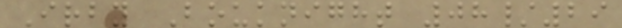Irby Bouknight 08/29
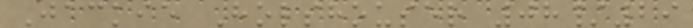Jackie Holshouser 08/29
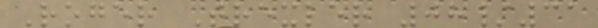Roger Trexler 08/31
